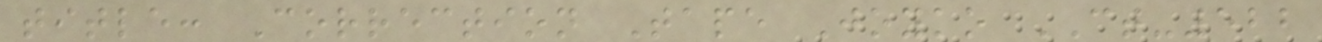title: Correction Tape Joyko CT-522
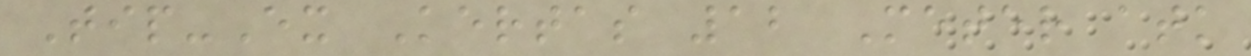Tip-Ex Kertas 12 Meter atk
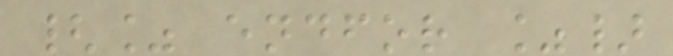{% endfor %}
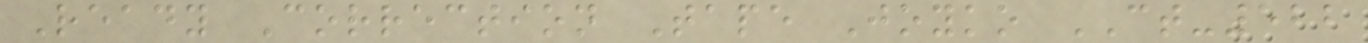Ready Correction Tape Joyko CT-522
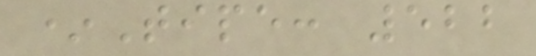*Tipe: 522
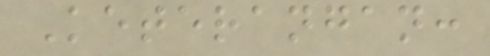Keterangan:
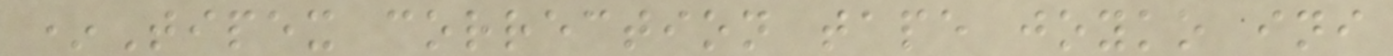*Tipex correction tape joyko ini
